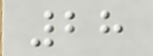28
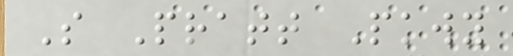S Pratt Pkwy
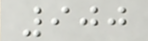900
